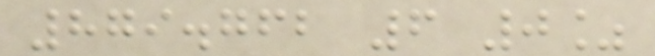879.762 6 0%
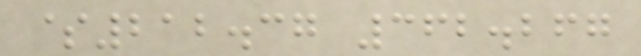$212.37 362.267
